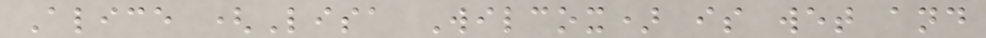Alice (Lisa Wilcox) is wet and
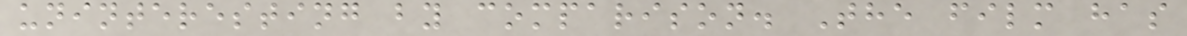uninteresting by comparison. The film has
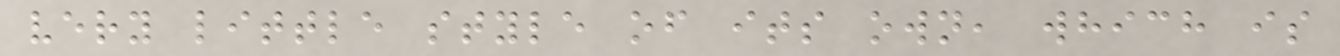very little style of its own, which is
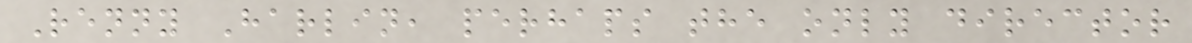Renny Harlin, perhaps the only director
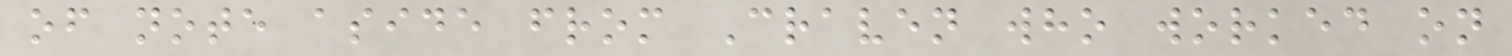of note aside from Craven who worked on
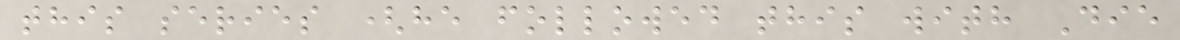this series (he followed this with Die
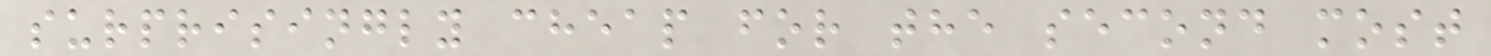surprisingly cheap for the second most
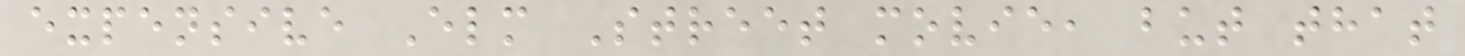expensive Elm Street movie, but that
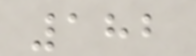182
